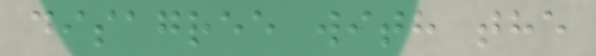disagree with the
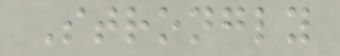Strongly
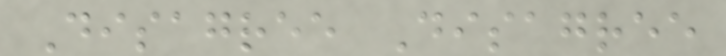Disagree Disagree
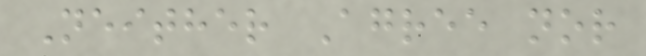Neither Agree nor
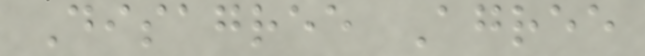Disagree Agree
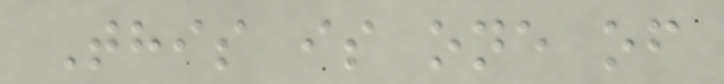This is one of
